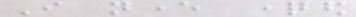I never questioned
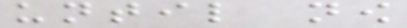until now
